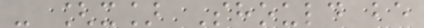- [x] Should be
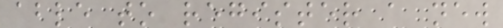able to register a new
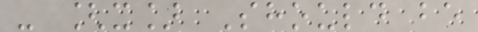- [x] Should be
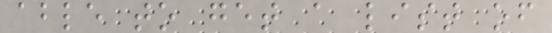able to get a list of
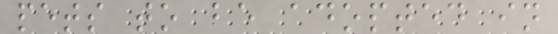pets to be adopted in
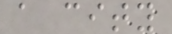a city
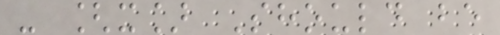- [x] Should be
